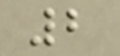2
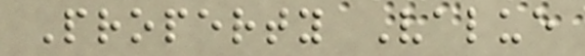Property Value
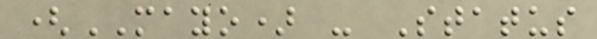(MAYO) - Status
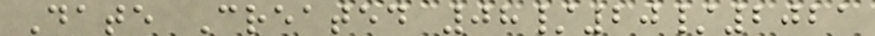Date Created 08/20/2021
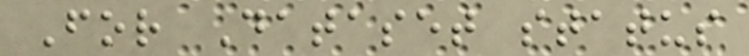For Dataset status
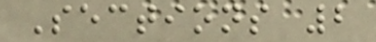Sections 2
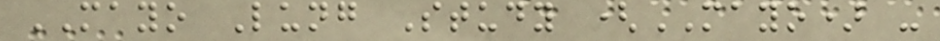MAYO Lung Study (MAYO) -
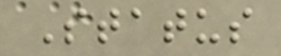Status
